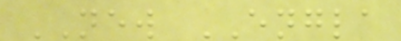NEW ENGLA
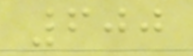600
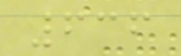636
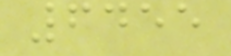6455
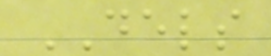DELS
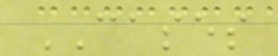CASES
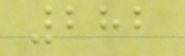282
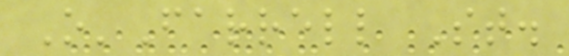O'Farrell St.
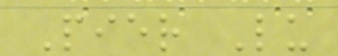Pier Lu
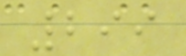299
